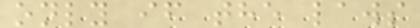only if the laws
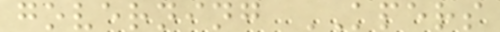governing KPERS
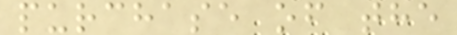purchase of the
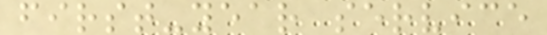first-year service
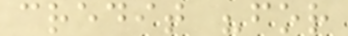credit "for
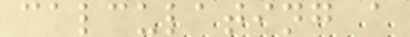calculating a
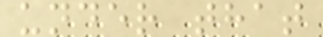under that
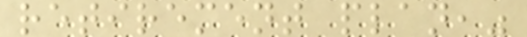retirement plan,"
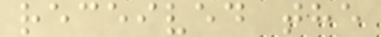received the
